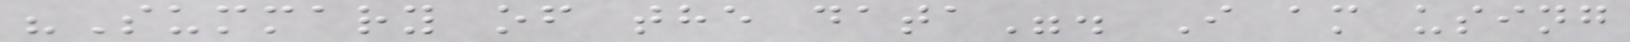"Summary of the data". I am using
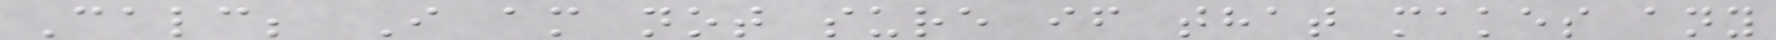Calc; I am not sure if that makes any
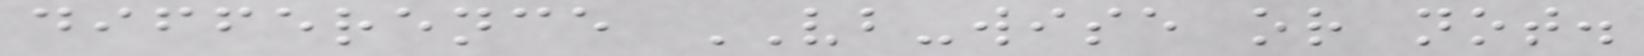difference VB-wise or not.
